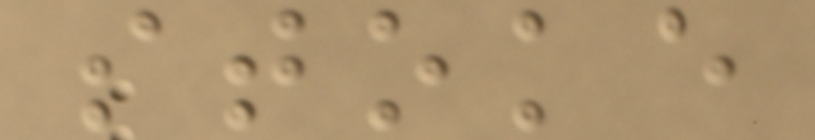stoke
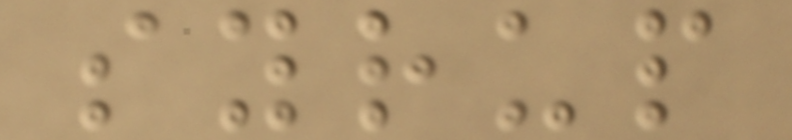syrup
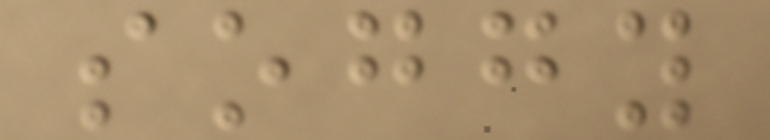soggy
